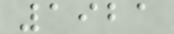1921
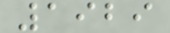1929
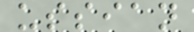ussian
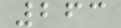263
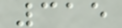315
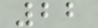22
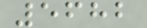5682
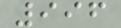996
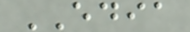EDIA
